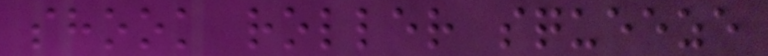shook roller squeeze
